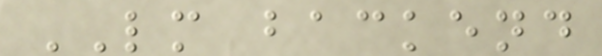LM backend
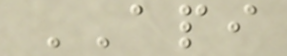API
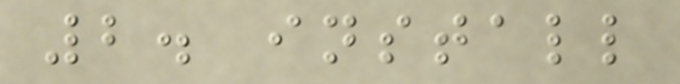2. install
